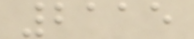2115
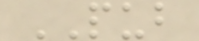PUB
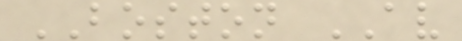BOSTON AV
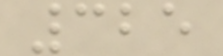325
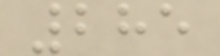285
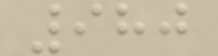980
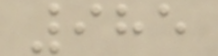985
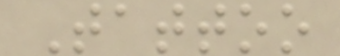Tattoo
